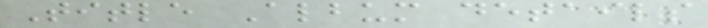Title Album details
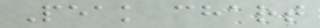Peak chart
